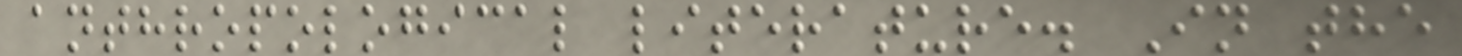anthropological literature. In the
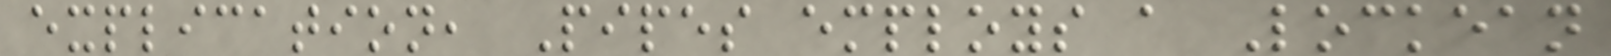explication, Pipes employs a Lockean
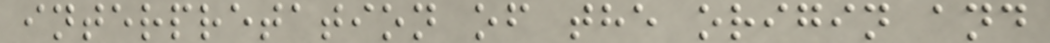interpretation of the origin and
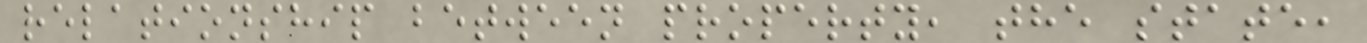relationship between property, the state,
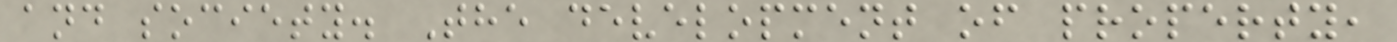and society. The development of property,
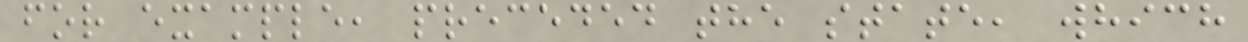for example, preceded the state, which
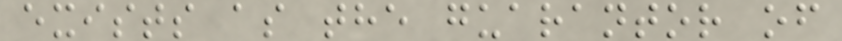exists as the guarantor of
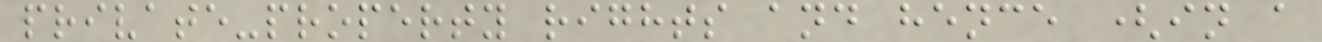private-property rights and hence (in a
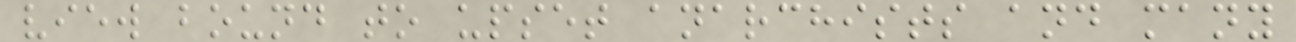view bound to upset anarchists and many
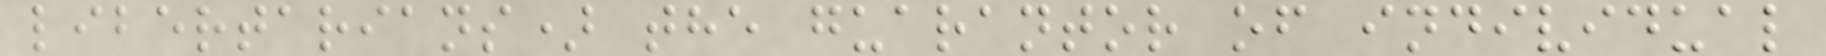libertarians) the guarantor of individual
